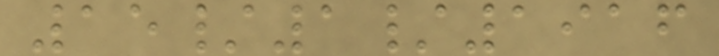15/1/1916
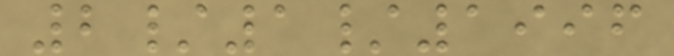2/1/1996
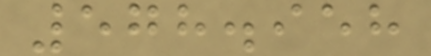578.958
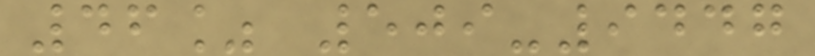46% 509-9447
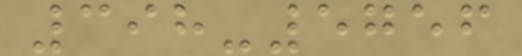398-5756
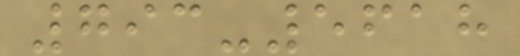793-5618
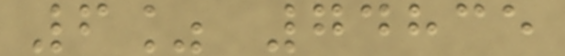6% 74835
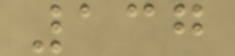137
